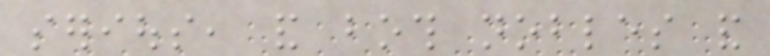serious, and both nobles and
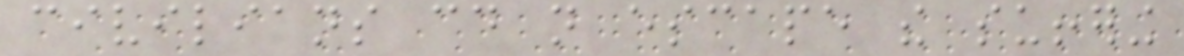civilians could not escape the suffering
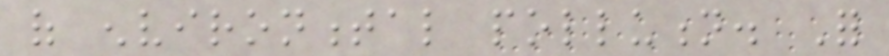of environmental pollution. For
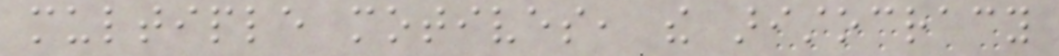multiple motives, the aristocracy
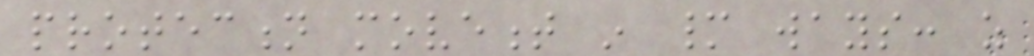protection movement in many ways: as
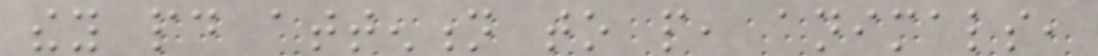they paid attention to people, animals,
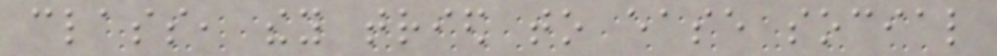class, they tried to ease social
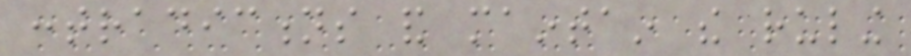contradictions and maintain the ruling
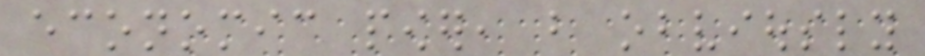economic power, but obviously
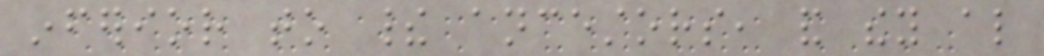inferior to their ancestors, and they also
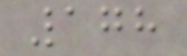178
